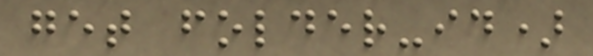get folder-id)
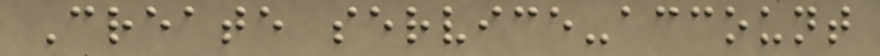Create service-account
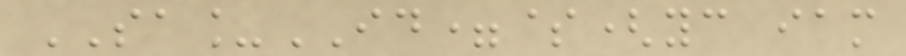SA_ID=$(yc iam
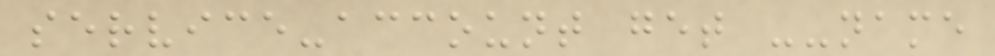service-account get --name
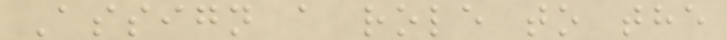Assign a role to the
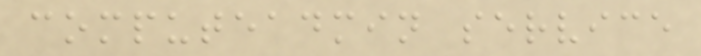computeadmin service
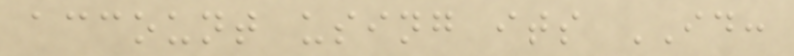account using its ID:
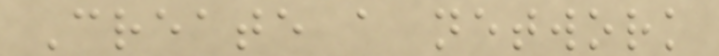Create a network
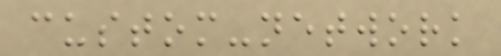custom-network
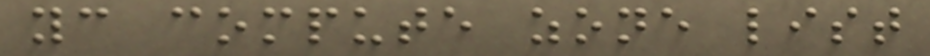yc compute zone list
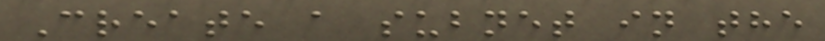Create a subnet in the
